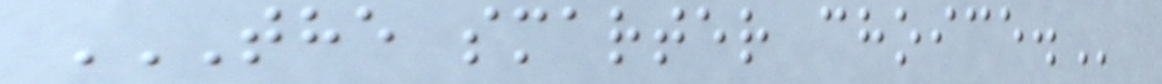THE SMARTER CHOICE.
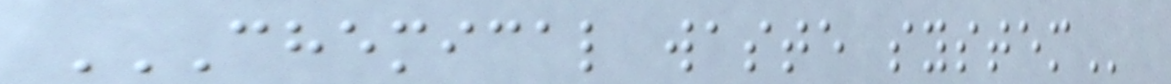CHEMICAL WASTE SYSTEM
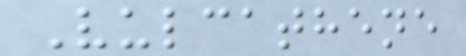Vulcathene
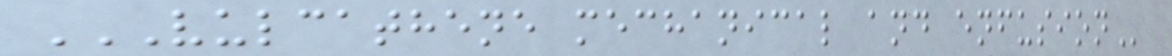VULCATHENE MECHANICAL AND ENFUSION
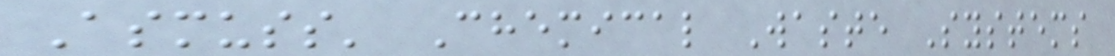Asmuss' Chemical Waste Systems
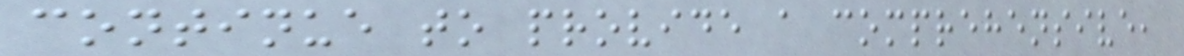continue to provide a comprehensive,
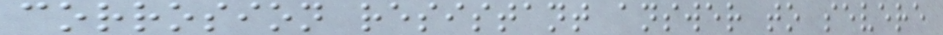corrosion resistant answer to severe
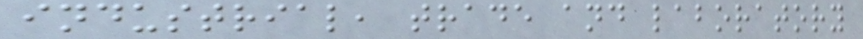industrial, trade and laboratory
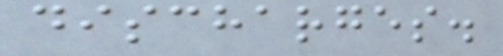discharges.
